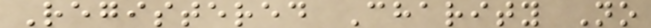Registered Charity No
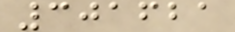301621
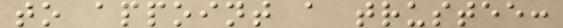to appoint a trustee:
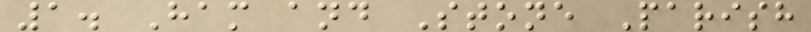1. Ham and Stone Parish
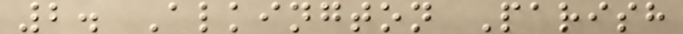2. Alkington Parish
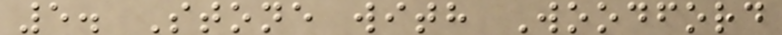5. Stone with Woodford
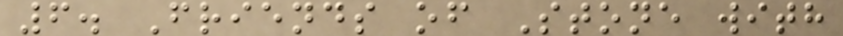6. Friends of Stone with
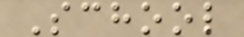School
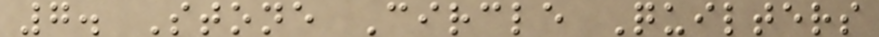7. Stone Circle Quilters
